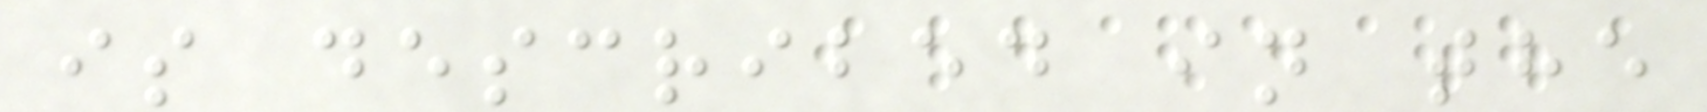is described in the
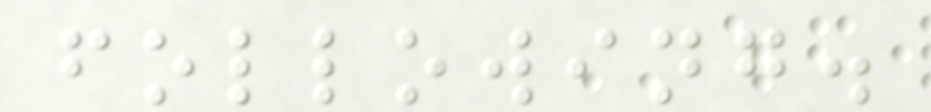following.
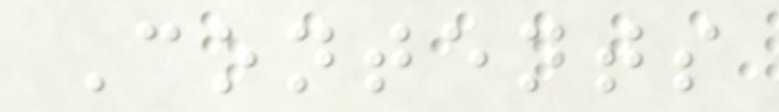Contents
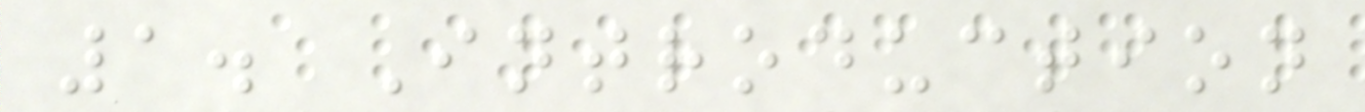1. Introduction
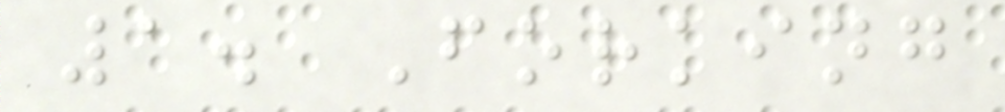1. Forking
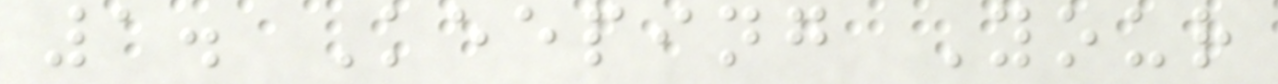1. Keeping Your
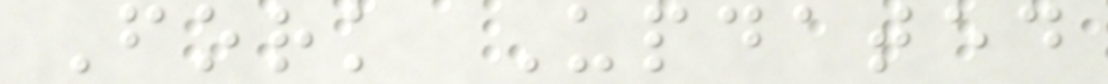Fork Updated
